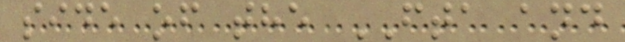side of the FTA and
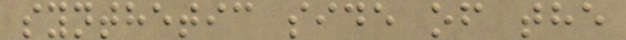synthetic side of the
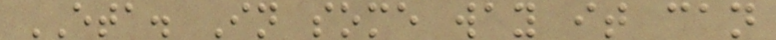ETA. In some way it can
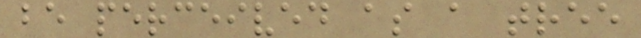be perceived as a tree
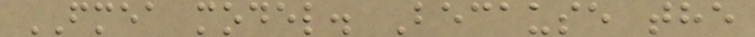FMEA model. Because the
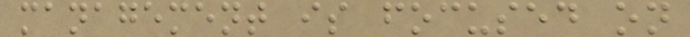management is focused on
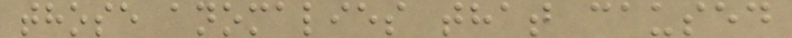those anomalies that caused
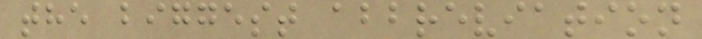the biggest abbreviation
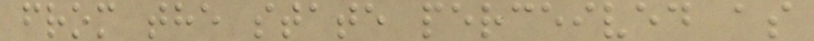from the state perceived as
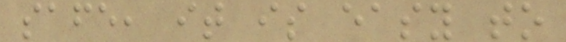safe, it is easy to
